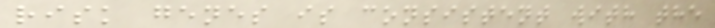risk genes is consistent with the
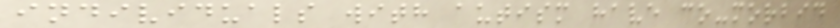individuals with autism have co-morbid
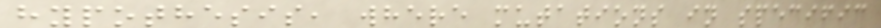hypothesis, where mutations in specific
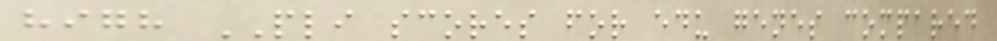high PLI scores for edu genes compared
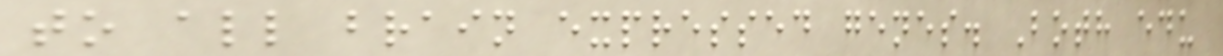to all brain expressed genes. Both edu
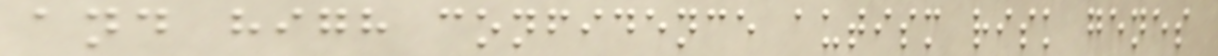and high confidence autism risk genes
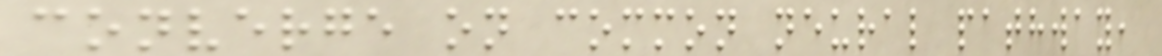converge on common neural pathway,
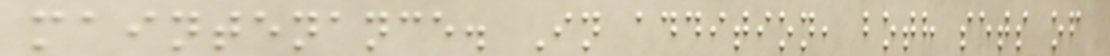maintenance. In addition, both sets of
